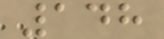148
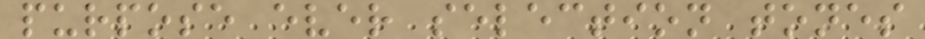purpose ever selection tones
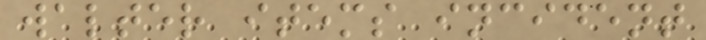walter items incident
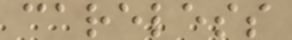careless
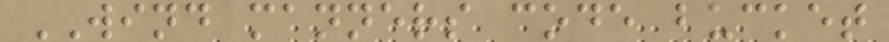WIND manners code bucket
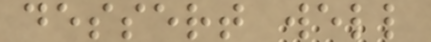dessert well
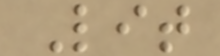Lit
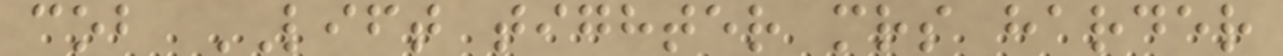cob LIFT tighter mrs harder
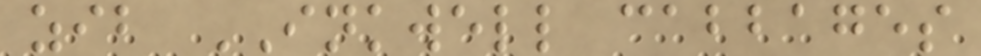zib INKWELL cabbages
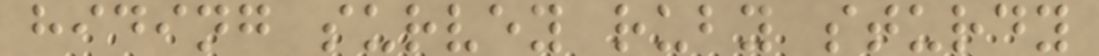hiding survey ruby sturdy
